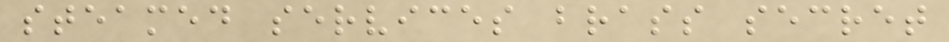steamed services brass secret
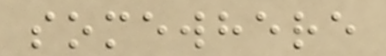somewhere
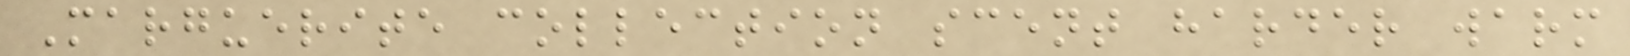Marguerite collection scent harder warm
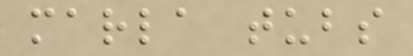marla tubs
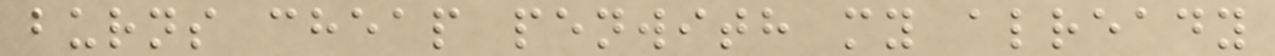burns cheap penwith my already
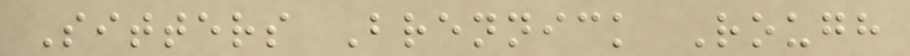Sitters Brennick Rough
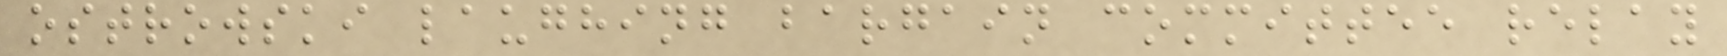ostrowski laughing bargain committee relay
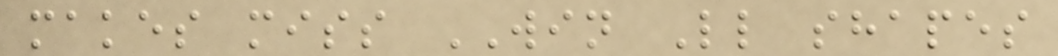makes miss WIN Ll shapes
